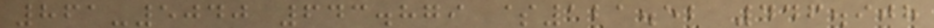861-5040 643.879 $121.52 446.908
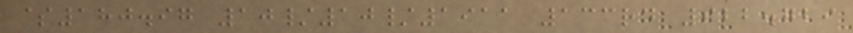$180.97 10/10/1911 133rd 922.729
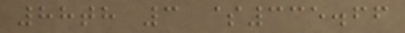88th 3 $335.66
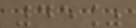45%
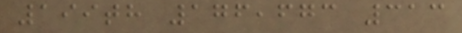199th 176,673 313
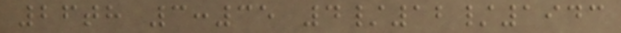26th 3:35 4/12/1943
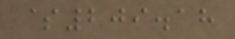$209.18
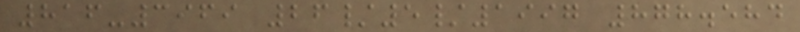816-3969 26/5/1997 878.584
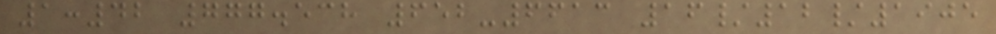1:42 777.538 652-6613 16/12/1905
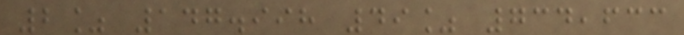2% 147.998 49% 734,633
